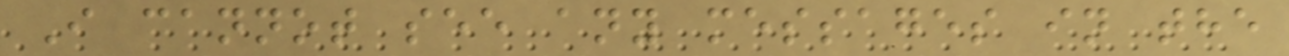I cannot see any messages in the
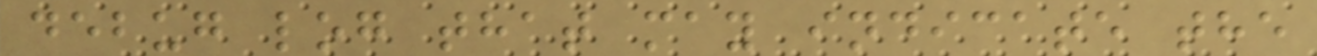debug log that may indicate the
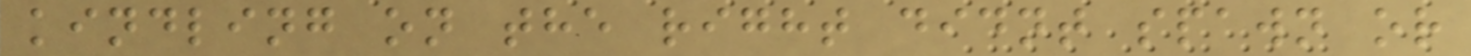kindling on the right didnt spawn or
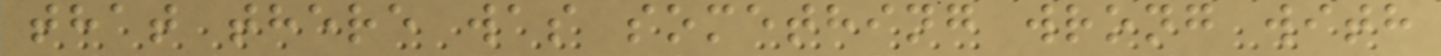that there was something wrong with
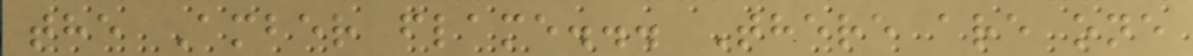the Amber flame... There are one
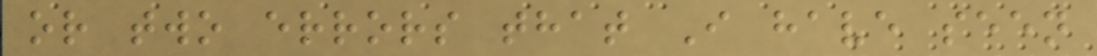or two errors that I have seen
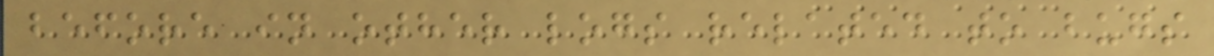before in other logs related to bugs
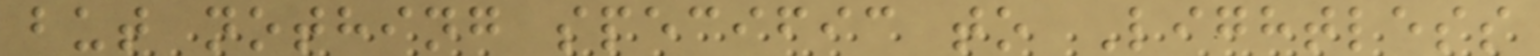but nothing specific to Lightless
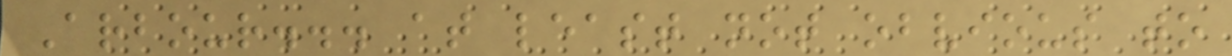Arbour... at least not obvious to
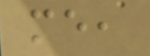me,
